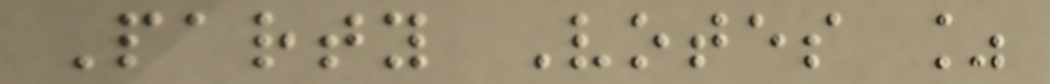Party Votes %
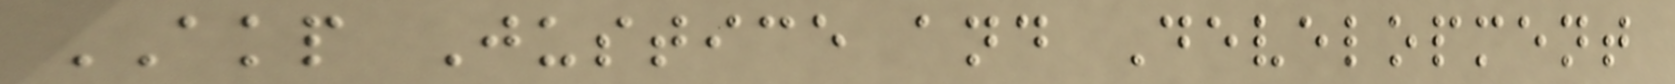AKP Justice and Development
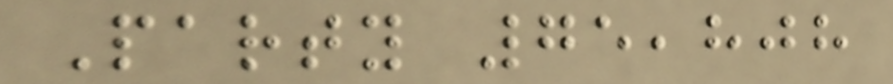Party 75,808
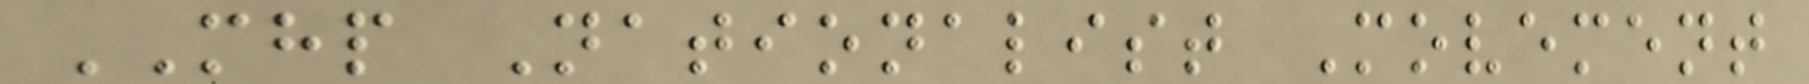MHP Nationalist Movement
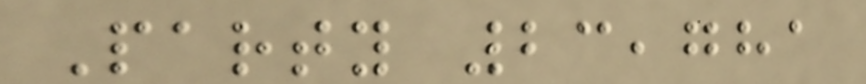Party 23,781
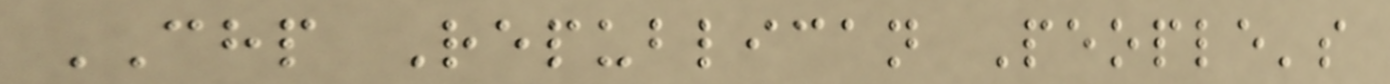CHP Republican People's
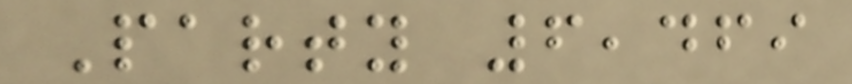Party 6,469
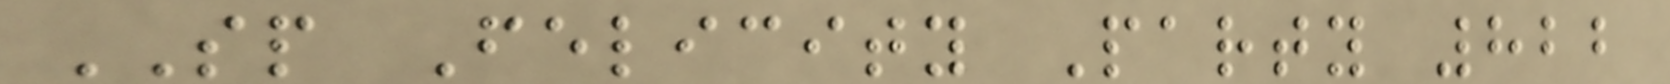SP Felicity Party 822
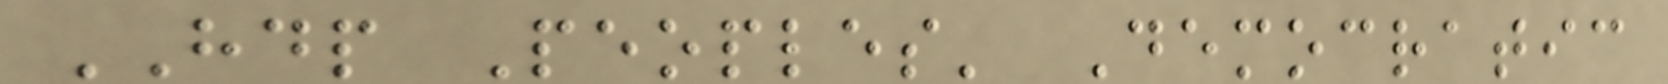HDP Peoples' Democratic
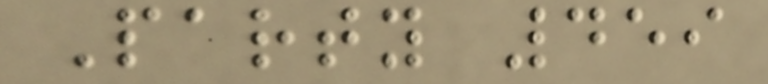Party 459
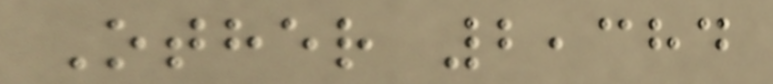Other 2,384
